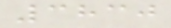3830
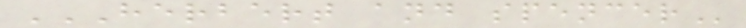HERBERT AND SPENCER
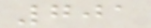701
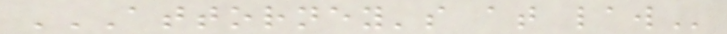ATTORNEY'S AT LAW
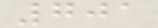701
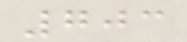703
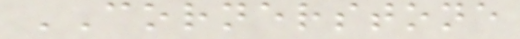CORNERSTONE
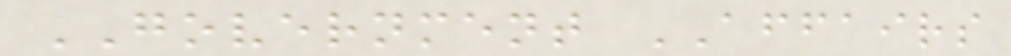GOVERNMENT AFFAIRS
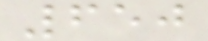650
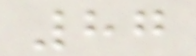87
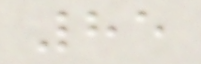85
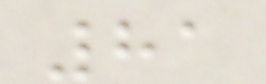81
